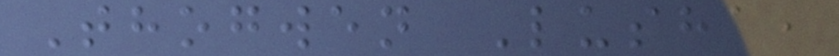Thogwen Lusha,
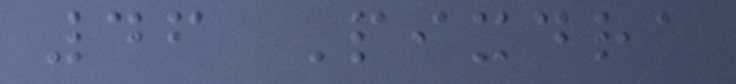46 Pixdra
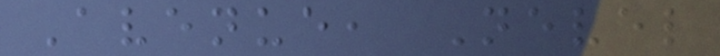Avenue, Nevel
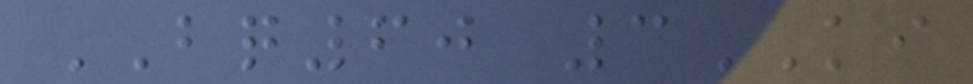BQ60 3KI
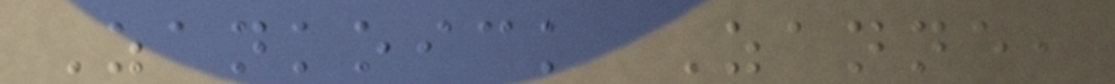Zankoick Zanne,
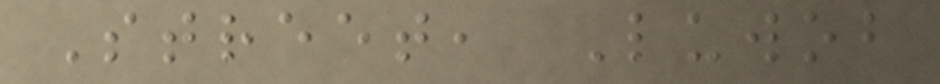Street, Luwob
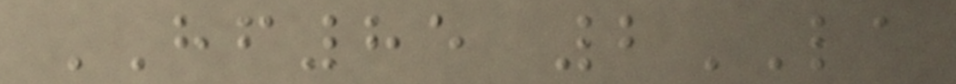HF85 2LA
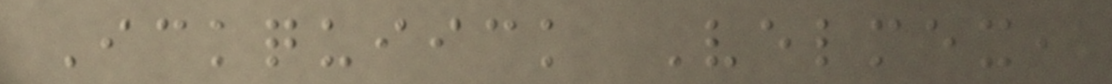Ickquiick Velmex,
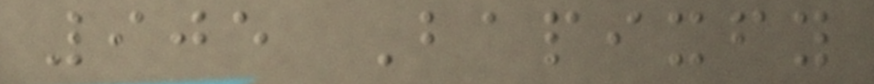905 Bapixfy
